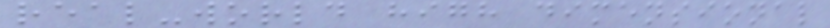real-world high dimensional
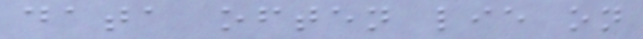data often lie on
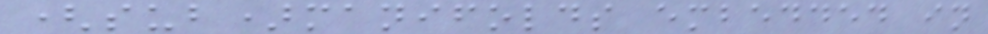(sub)manifolds embedded in
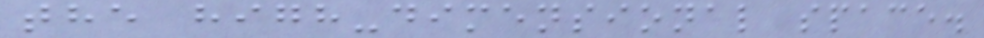the high-dimensional space.
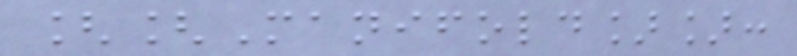[[Manifold]]:
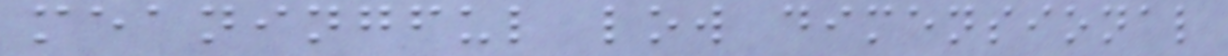meaningful low dimensional
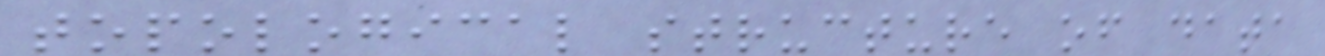topological structure of data
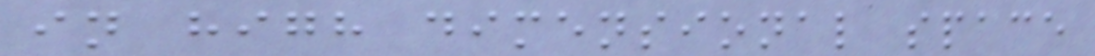in high dimensional space
